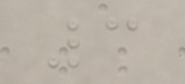3
